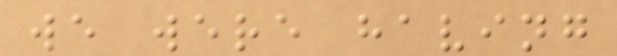we were having
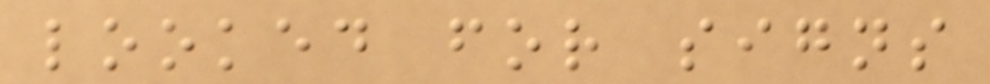looked for signs
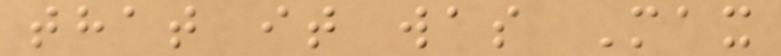that it was Max
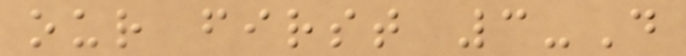our first 3-D
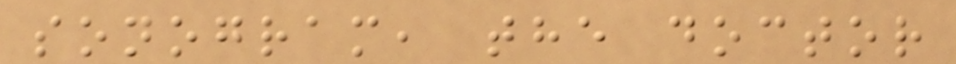sonogram, the doctor
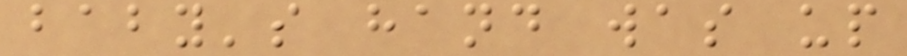baby's hand was up
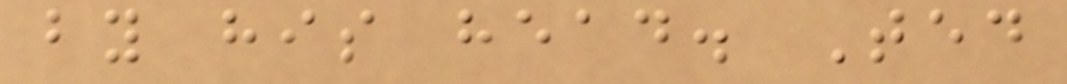by his head. Ted
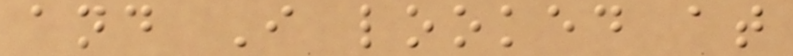and I looked at
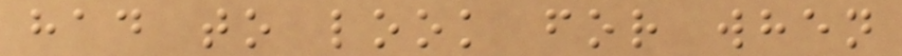had to look for when
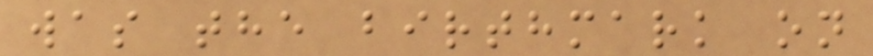was the birthmark on
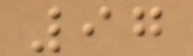97
